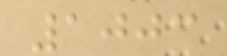1003
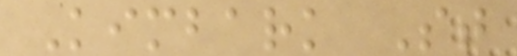Kimbark St
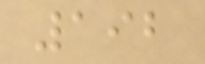192
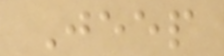Jeep
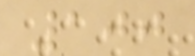100
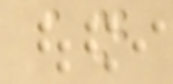an
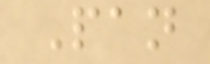Pan
